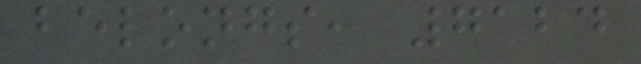belongs, 7124
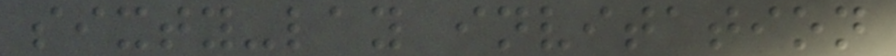sixty-lay invitation
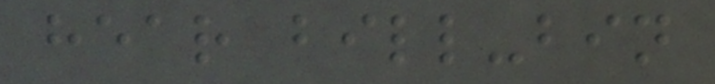hear bill-bin
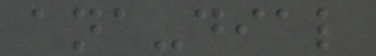ana-dial
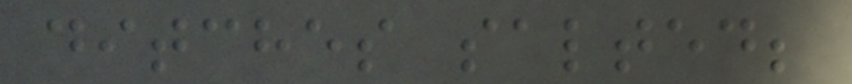ditches salted;
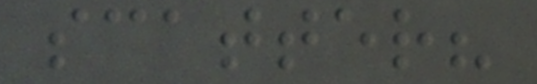scatter?
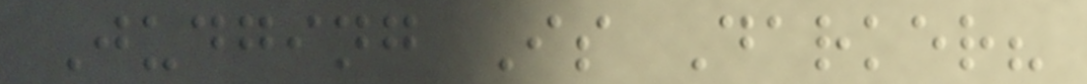Judging Is Darker?
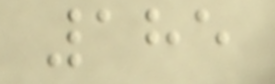185
